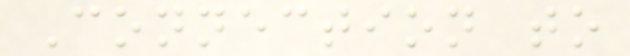Connection to
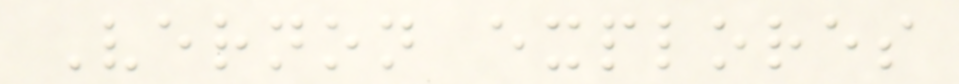Vernon explores
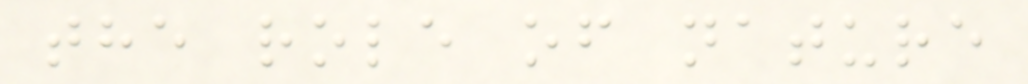the role of nature
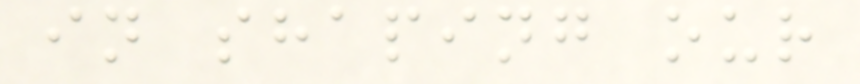in shaping our
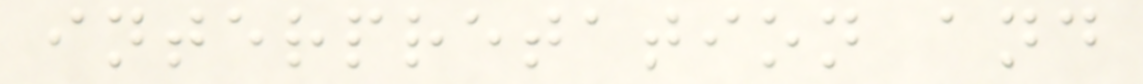interpretation and
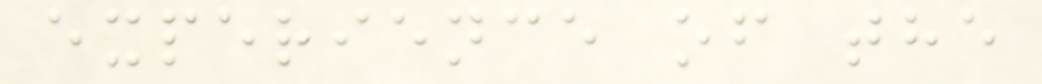experience of the
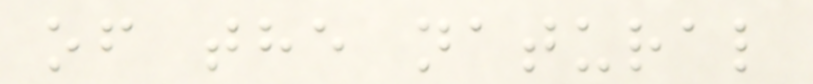of the natural
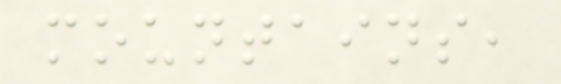mountains,
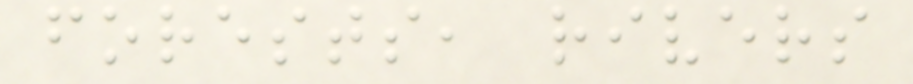forests, rivers
